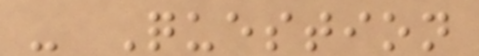- Question
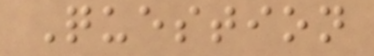Question
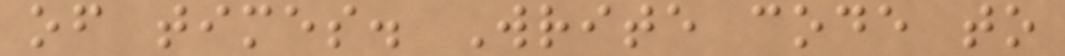of times. Write code to
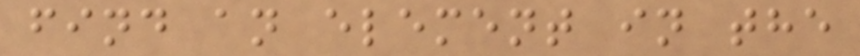find an element in the
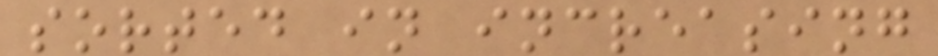sorted in increasing
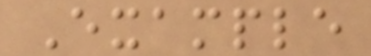Example
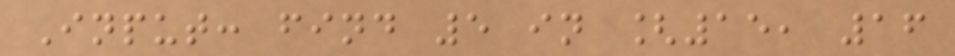Input: find 5 in [15, 16
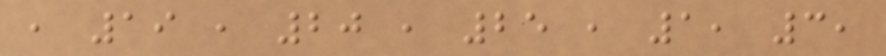, 19 , 20 , 25 , 1, 3,
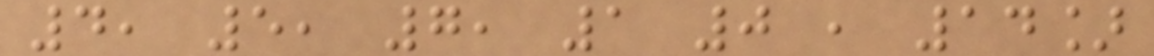4, 5, 7, 1 0 , 14]
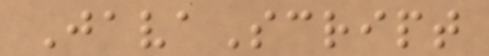JavaScript
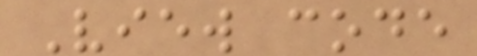View code
